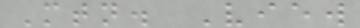Mtn. View
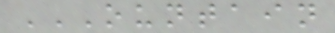OUNTAIN
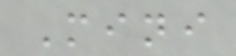Mini
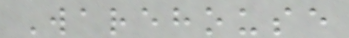Warehouse
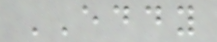EDDY
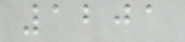1201
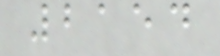2154
